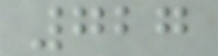727
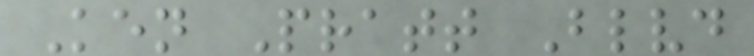Ken Pratt Blvd
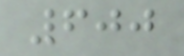600
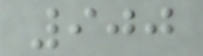900
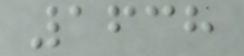1638
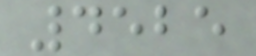4525
